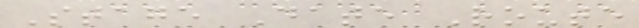Stage Date Route
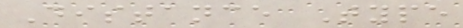Distance Type
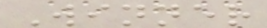Winner
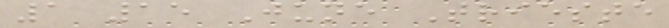1 15 June Trieste
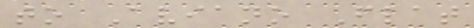to Aviano Flat
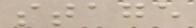stage
